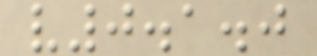v0.1.0
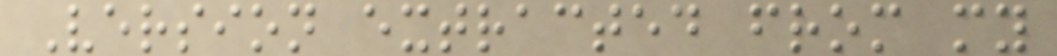Version extracted from my
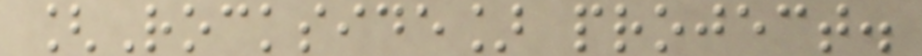[Rockside] project.
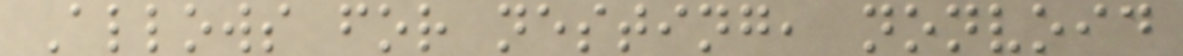Allows for nesting, nonvoid
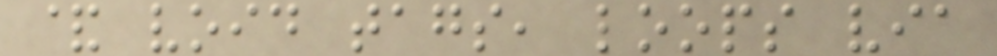& void tags, loops via
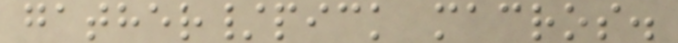gather/pick macros.
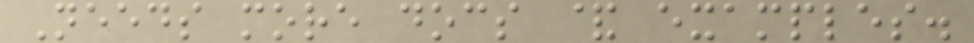Needs more docs & examples.
